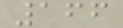166
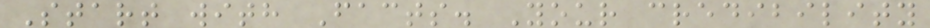Start with Facts. Your credibility
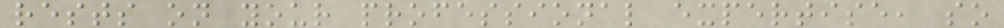rests on your professional expertise, so
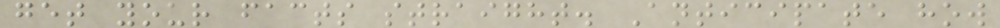get your facts straight. Anticipate how
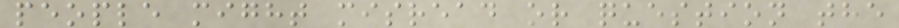people might misread or question the
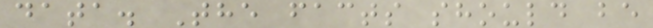data. The facts should be
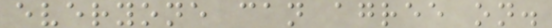everyone can agree on.
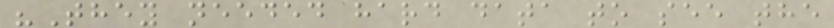"They needed hard data to see the
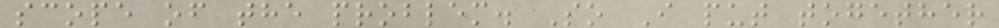scope of the problem. So I put together
